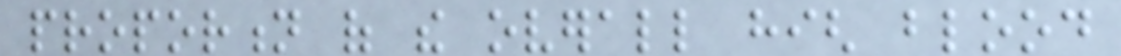proportion of the overall high blood
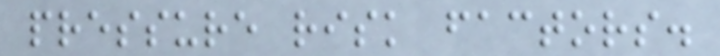pressure risk factors.
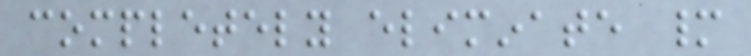completely eliminate many
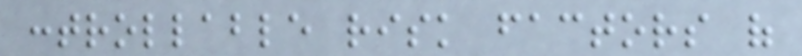controllable risk factors of
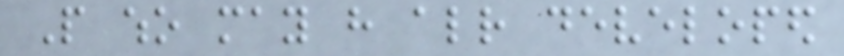People who may have already developed
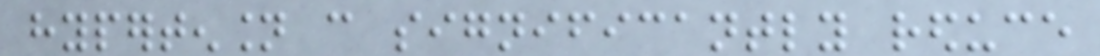hypertension can significantly reduce
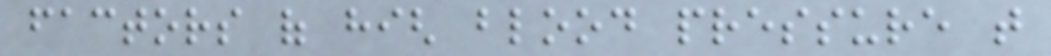factors of high blood pressure that
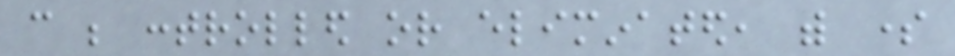can be controlled or eliminated, with some
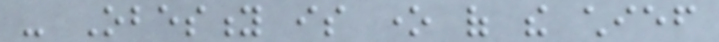- Obesity is one of the chief
